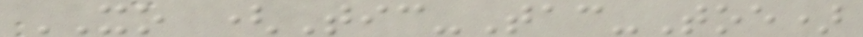XO (Tic-Tac-Toe)
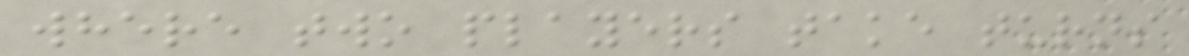where two players take turns
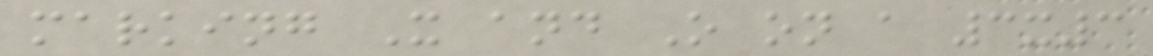marking X and O on a 3x3
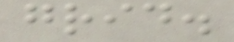grid.
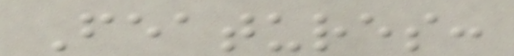Features:
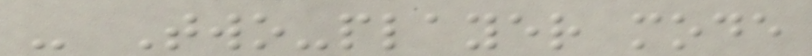- Two-player mode
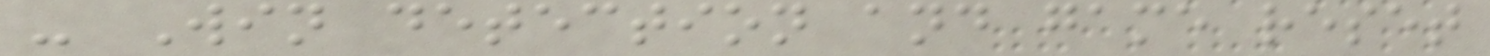- Win detection and game reset
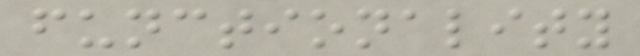functionality
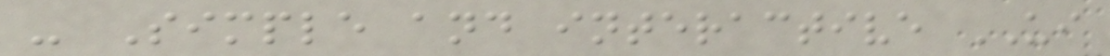- Simple and interactive UI
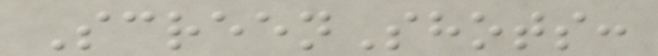ScreenShots:
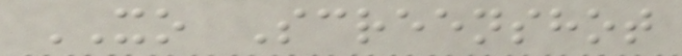XO Screenshot
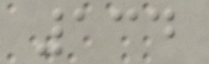134
